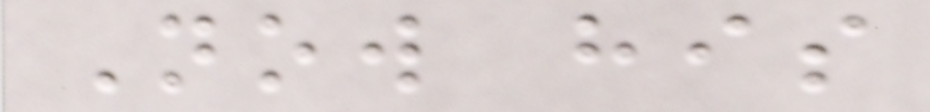Now his
